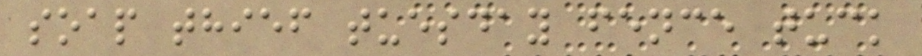soap thief tuesday fence tuck
